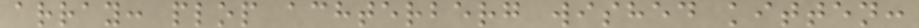array: plop achterberg wished kitten:
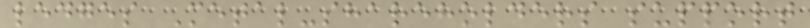ledges Metal-shareholders support
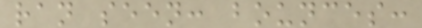ran seen: bounces:
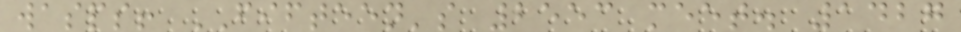wasps! FIFTEEN's 2553 meet. 1427
